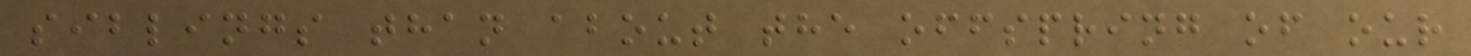siblings than about the offspring of our
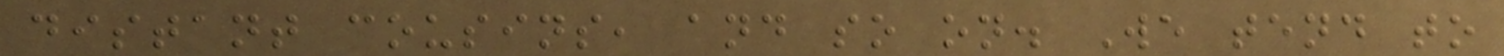distant cousins, and so on. We tend to
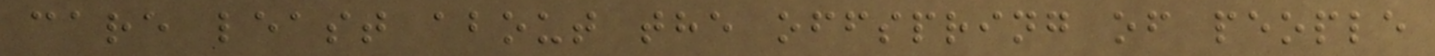care least about the offspring of people
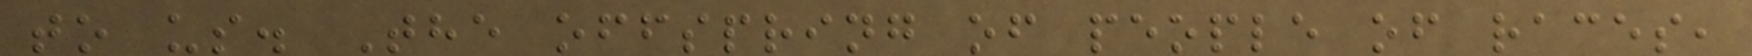to us. The offspring of people of races,
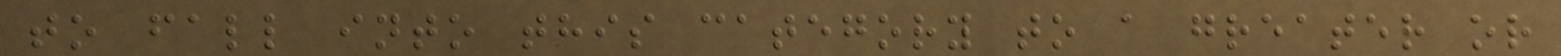to fall into this category to a greater or
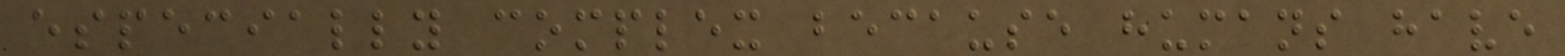especially complex because humans have
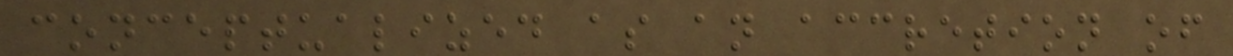conceptualized as an accretion of
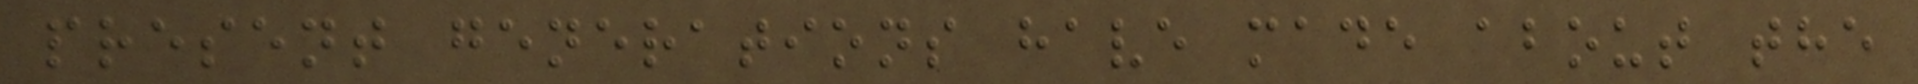present generations have made about the
